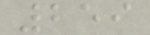259
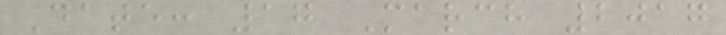Date: 17 March 2017
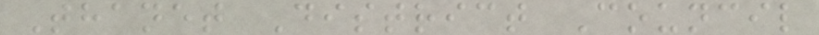Thanet District Council
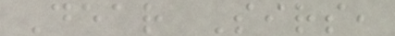Dear Sirs,
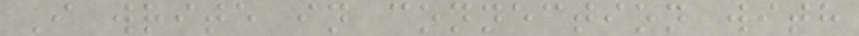I write in connection with
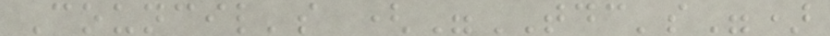Council's ("TDC's")
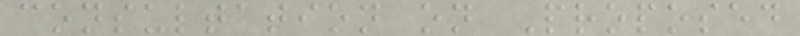consultation on Proposed
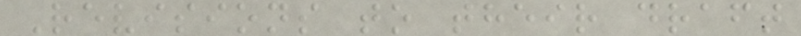Revisions to their draft
